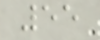55
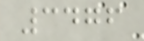3476
